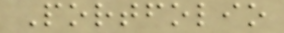Portfolio
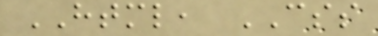HTML, CSS
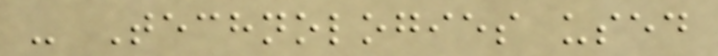- Technologies used
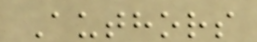Authors
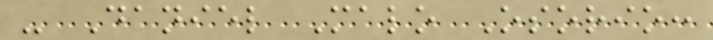- Daniel Malo Osorio:
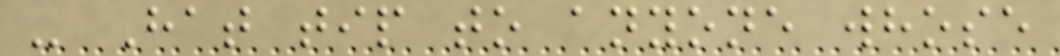- Hat tip to anyone whose
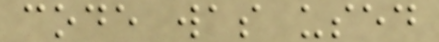code was used
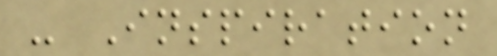- Inspiration
